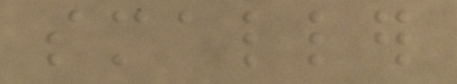smaller
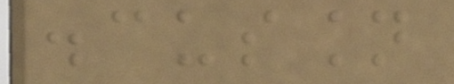discussion
